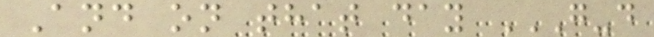And on that day G-D
